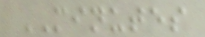MINUTES
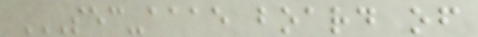SEC-AAAE BOARD OF
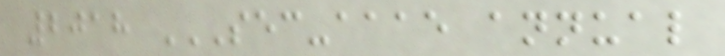2018 SEC-AAAE ANNUAL
